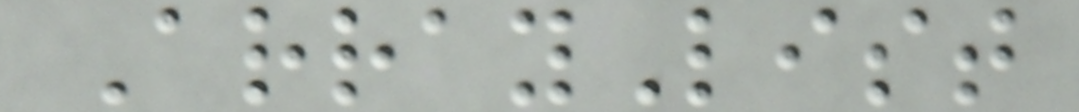ArrayList
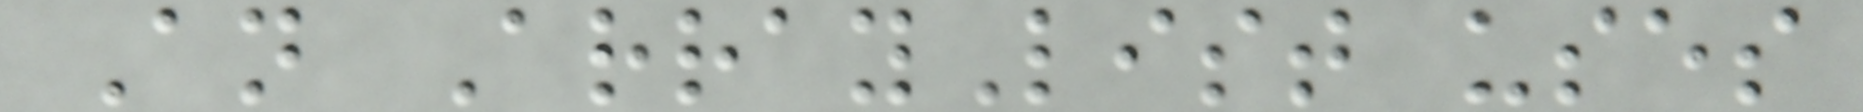An ArrayList uses
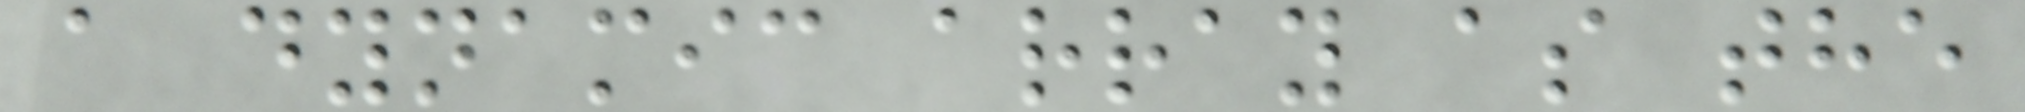a dynamic array as the
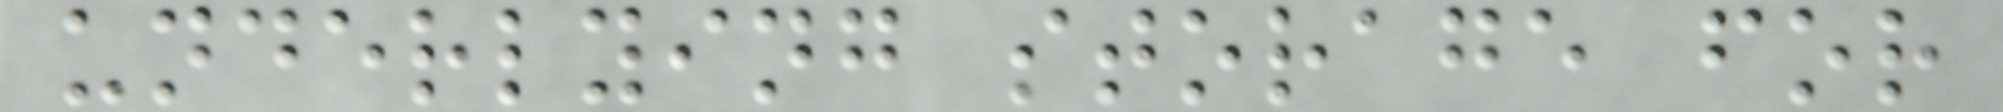underlying storage for
